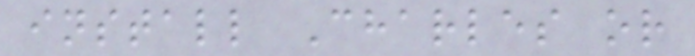install Charles or
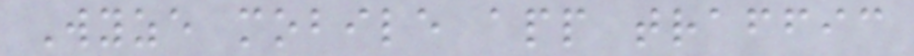Wyze mobile app traffic
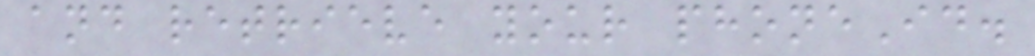and retrieve your phoneId.
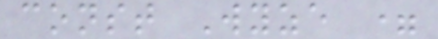const Wyze =
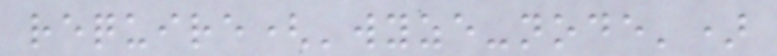require('wyze-node')
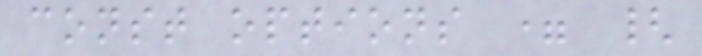const options = {
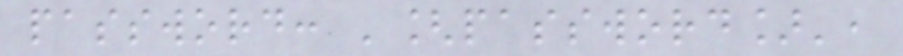password: '[password]',
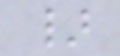}
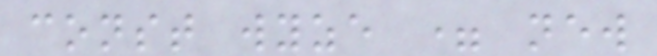const wyze = new
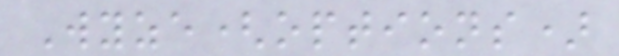Wyze(options)
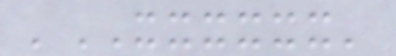'XXXXXX'
